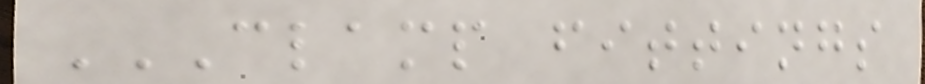CLAMP FITTINGS
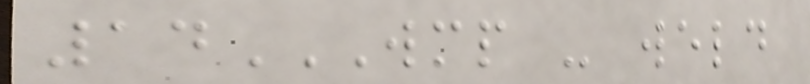14WMP - WELD
